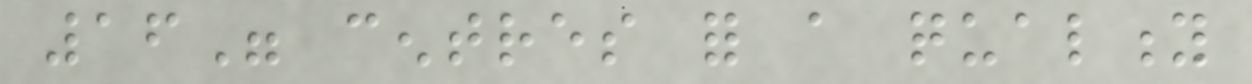16" centres for a quality
